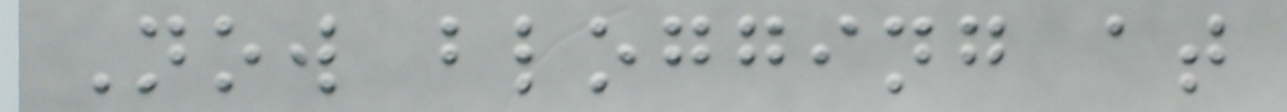Now blogging at
